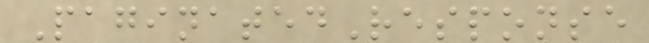PaginatedResponse
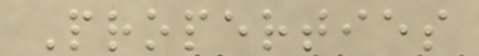Properties
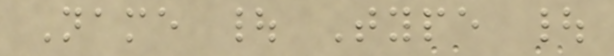Name | Type |
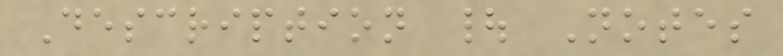Description | Notes
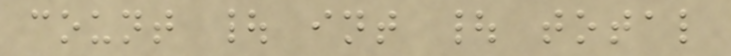count | int | total
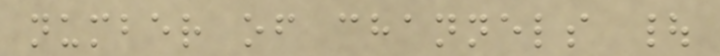number of channels |
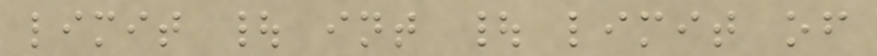limit | int | limit of
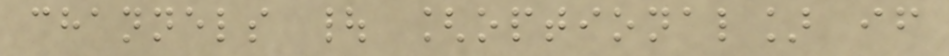channels | [optional] if
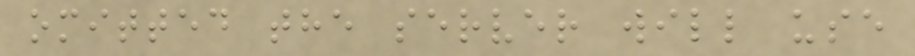omitted the server will use
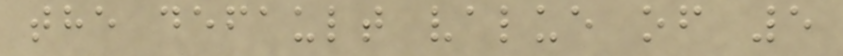the default value of 5
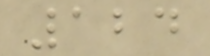124
